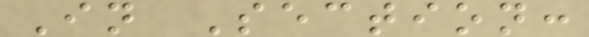In Section:
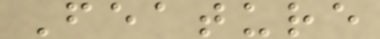Feature
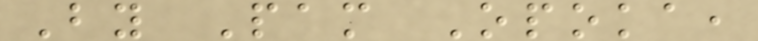By Pam Opoka,
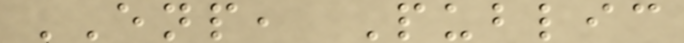ENP, Public
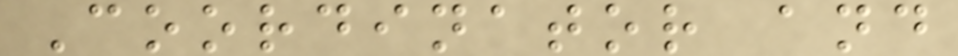Coordinator and
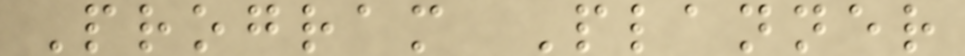Program Planner
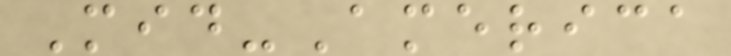Mid-America
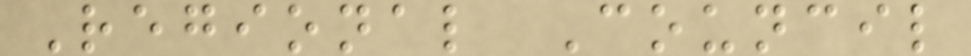Regional Council
